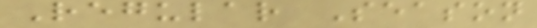Regular Season
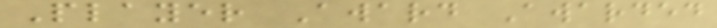Player Award Awarded
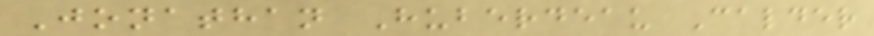Jonathan Huberdeau Calder
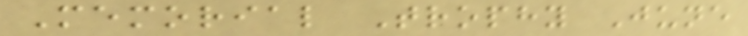Memorial Trophy June
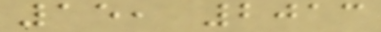15, 2013
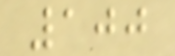100
